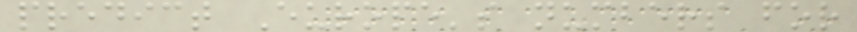predict Europe's numbers for
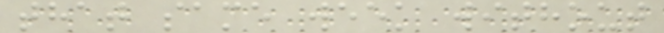that same week without
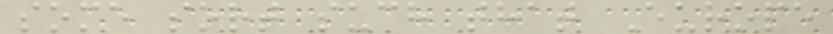some sort such that Europe
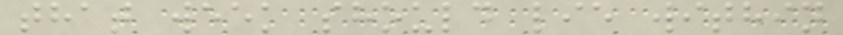that week should lie within
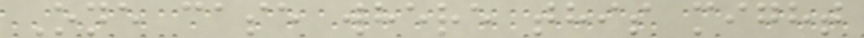One case where this might
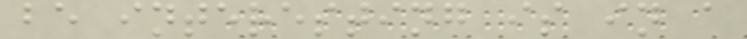be interesting is in a
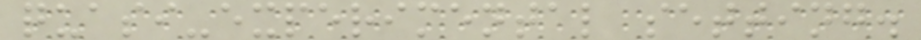quasi-experimental setting.
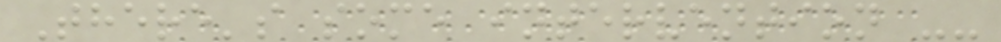There's some intervention --
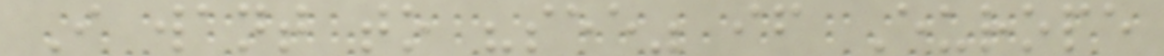I want to "see" if Europe
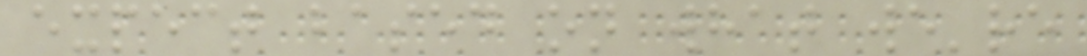expect based on what we're
